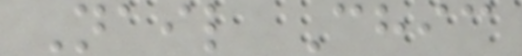Nail Chic
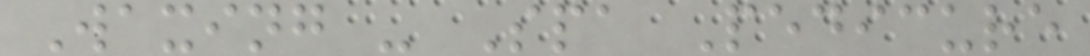Waxing - Spa Pedicure
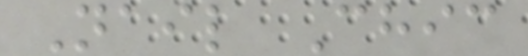Nail Chic
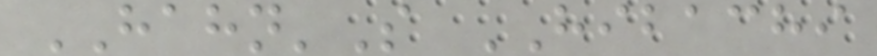HAHN'S HIBACHI
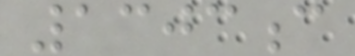1303c
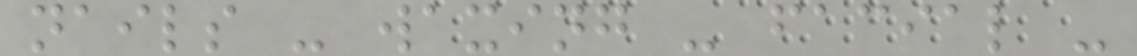nails - waxing - facial -
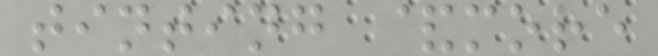tinting &more
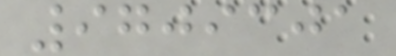9709301
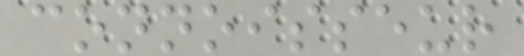connoisseur
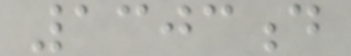1303d
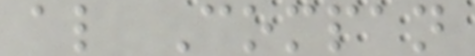al Compan
